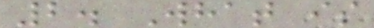2. What is
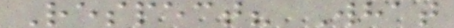Respect? What
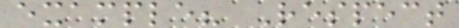example? Respect
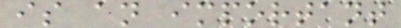is an important
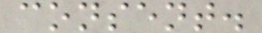consent.
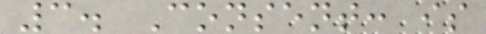3. Consent: is
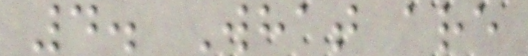4. What are
